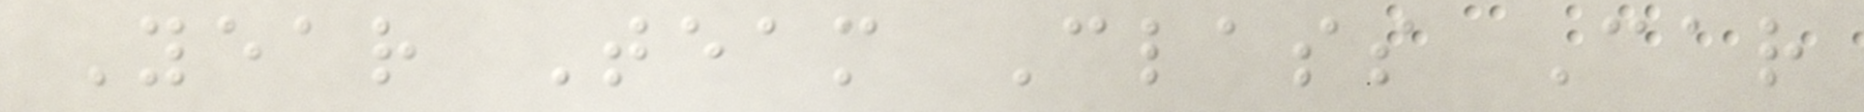Year Team Class Car
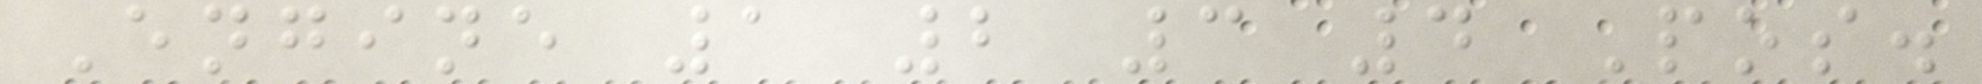Engine 1 2 3 4 Pos.
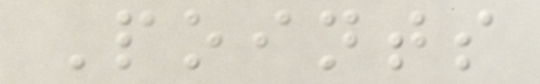Points
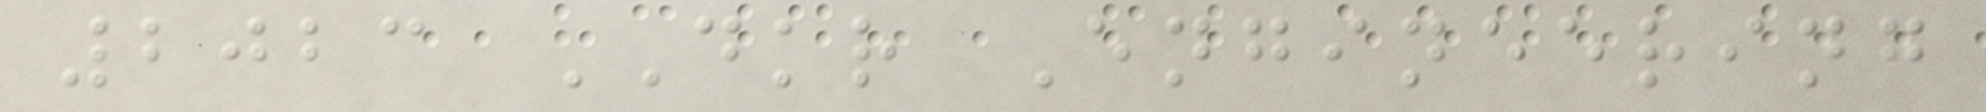2023 DKR Engineering
